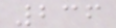236
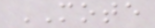MOTE
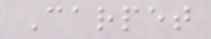Carpet
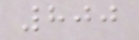800
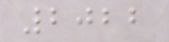2022
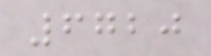6720
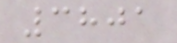3801
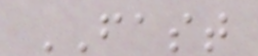FAST
